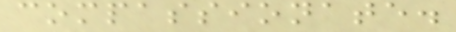compassionate.
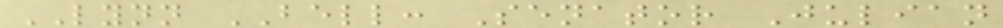LYNN BELL: Senator Julian
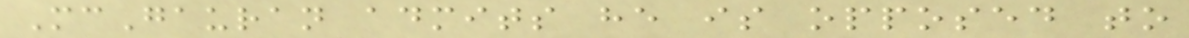McGauran admits he is opposed to
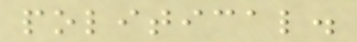political.
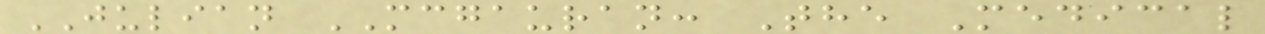JULIAN MCGAURAN: The Medical
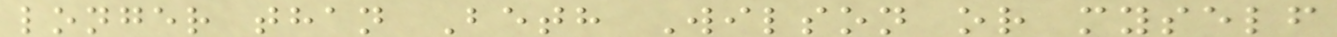longer than Beth Wilson or myself
